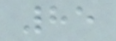85
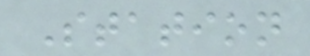Station
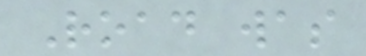Road was
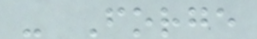- Forge
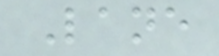Lane
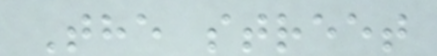The street
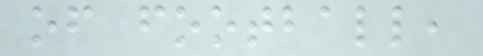of football,
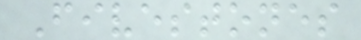Fivestones
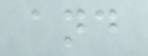and
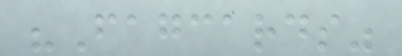"Fagcards"
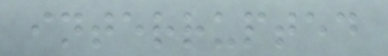interrupted
